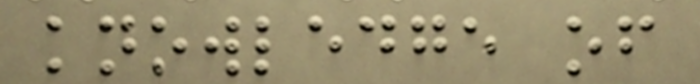knowledge of
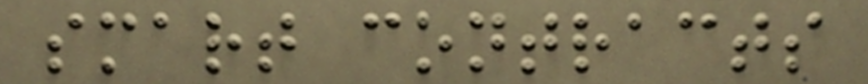smart contracts
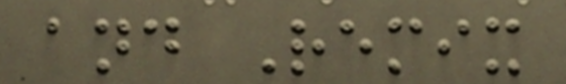and Remix
